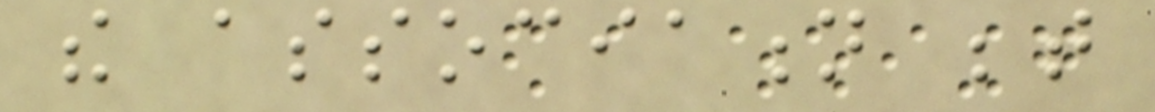the association between
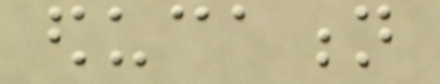education
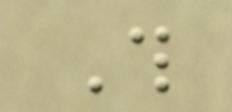This
